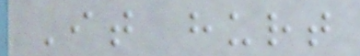It hurt
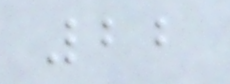22
